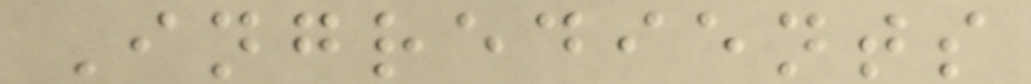Ingredients
